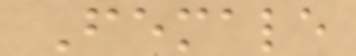Female
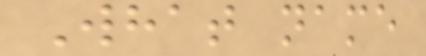What name
